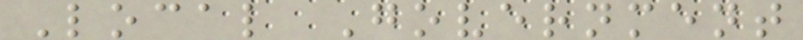Local Government
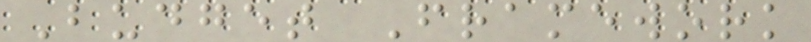Budget Framework
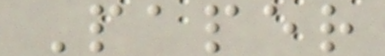Paper
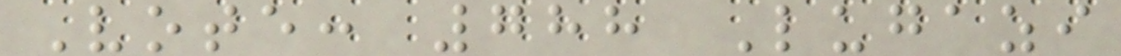Vote: 788 Lugazi
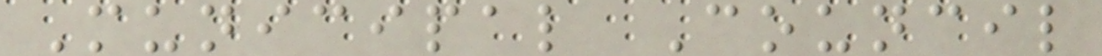Municipal Council
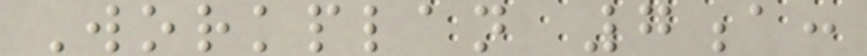Workplan 7a:
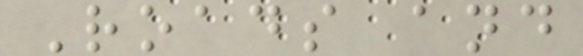Roads and
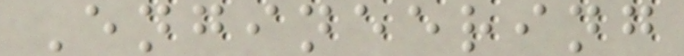Engineering
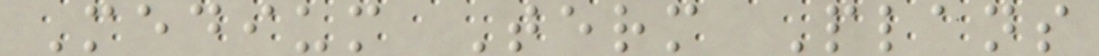Medium Term Plans
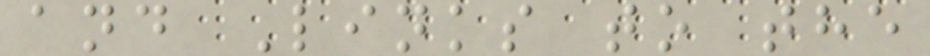and Links to the
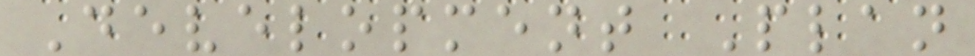Development Plan
